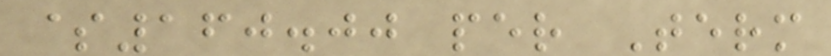$160.00 per Term
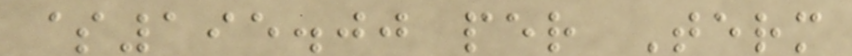$195.00 per Term
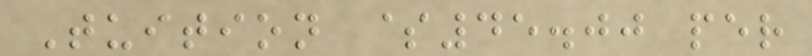Tuition $45.00 per
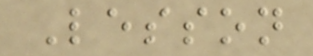Lesson
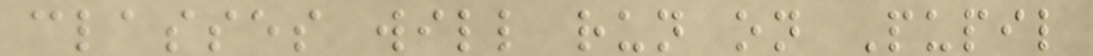classes will run on Pupil
